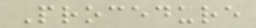Procedure
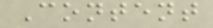Content
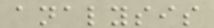analysis
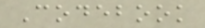Codebook
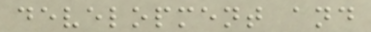development and
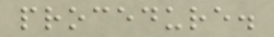procedure.
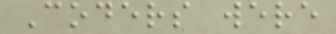Coders were
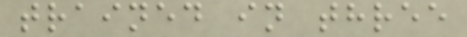trained in three
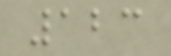123
